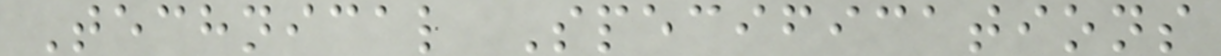Technical Specifications
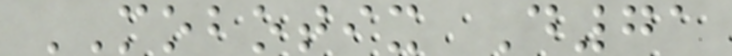MOBOTIX D71
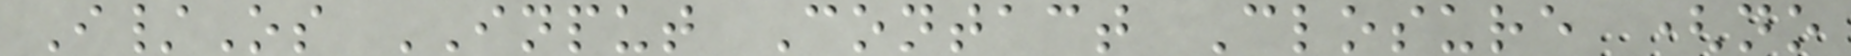I/Os INPUT Contact Closure (no
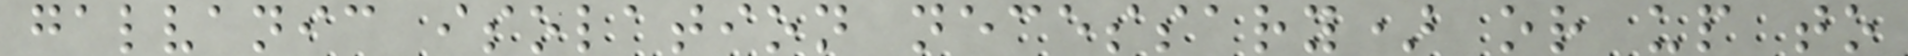galvanic isolation necessary) or up to
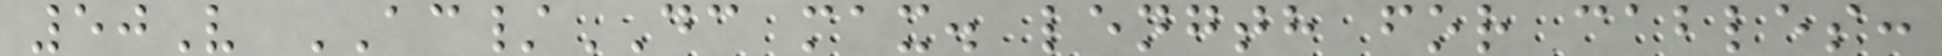50V AC/DC max. length for cables:
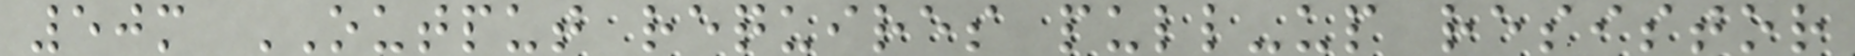50m OUTPUT requires pull-up resistor
